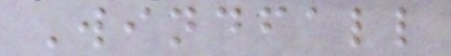Windfall
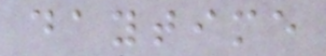daytime
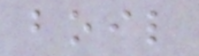boil
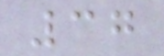37
